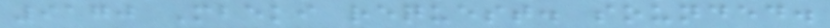9170 Mbeki request. sounded.
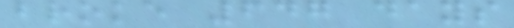broke 647 days
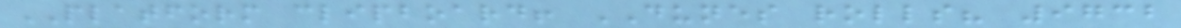PLATFORM clipboard! DUNES rolls? 9732
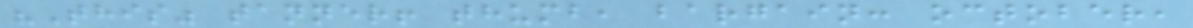"This" tanner! thumb, bargain: october,
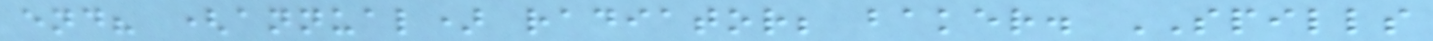end? (annual) radiator; baker. SPILLS
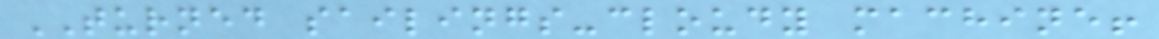TURNED sailings-cloudy machine!
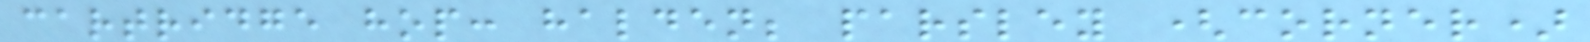cartridge hop: halden; parsley (corner)
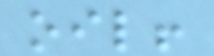oil!
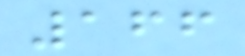166
